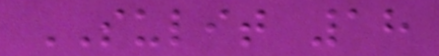SULIT 18
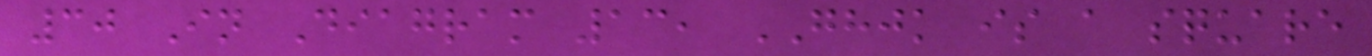30 In Diagram 13, GHJK is a square
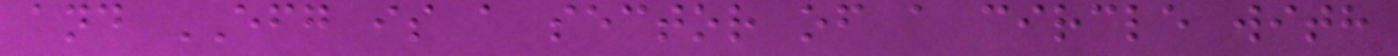and EFG is a sector of a circle with
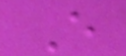E
